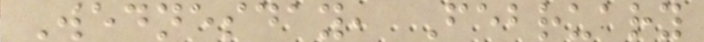Wednesday, February
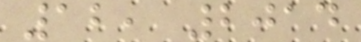12, 2014
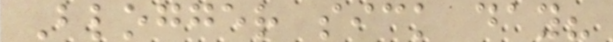Blogger sick day?
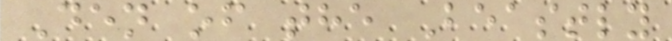Den of the Beastly
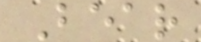Bear
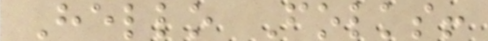Hello Folks!
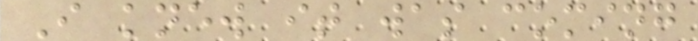I knew it was coming
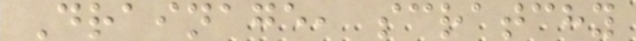Drainage, scratchy
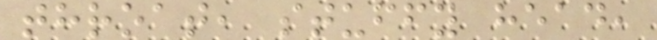throat, stuffy head,
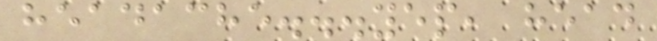headache...yep, head
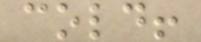cold!
